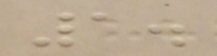1.
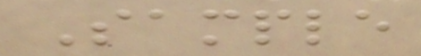Sample
